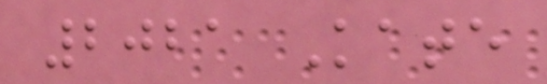2021 Kate
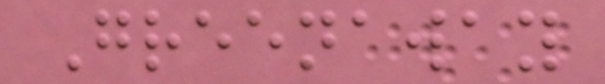Greenaway
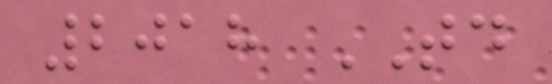2018 TD
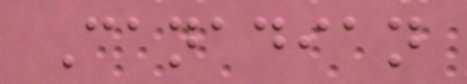Canadian
